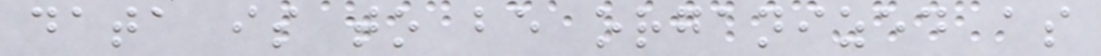data is to be organized as
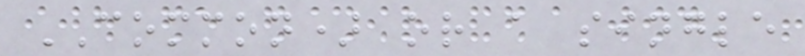COMMON) or a single
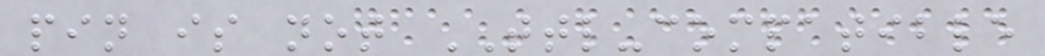pin is not TTL-compatible
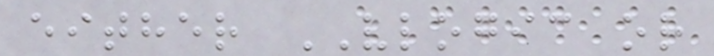either VLOGIC or
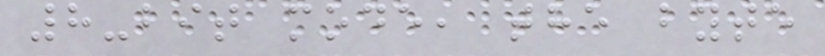8-bit mode, the byte
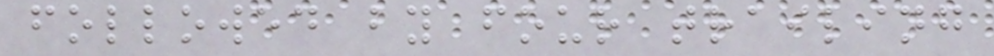followed by four trailing
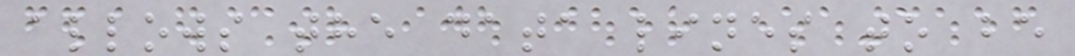allows the data lines to be
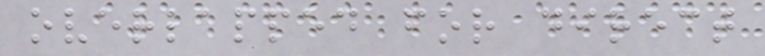overlapped for direct
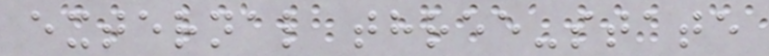external three-state
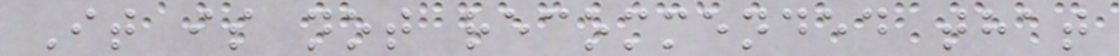It is not recommended that
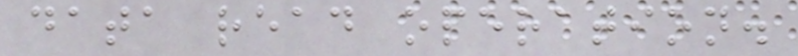data read operation.
